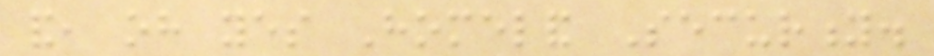and, oh yes Homeland Security.
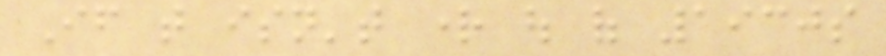If that isn't right out of 1930s
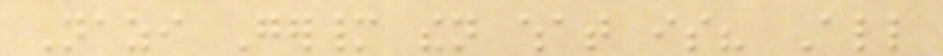Nazi Germany then what is? All
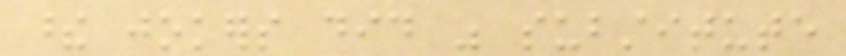these jokers did was substitute
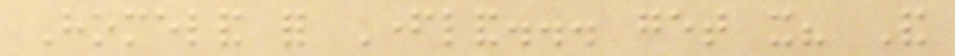Homeland for Fatherland... get it? And
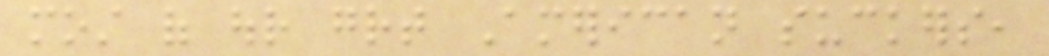most of our great American suckers,
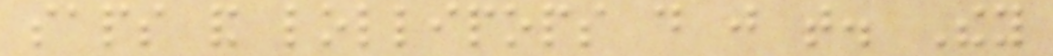saps and lollipops do just that. They
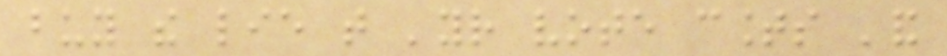buy the lie that 'your vote counts 'and
